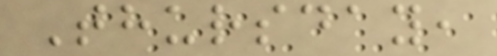Thursday,
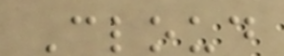Cloud
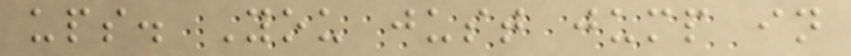ups. You just jump in
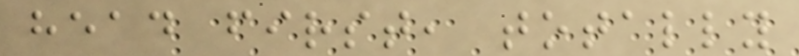head first, totally
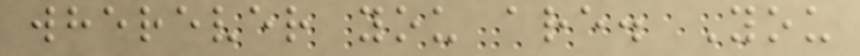wherever you are. You
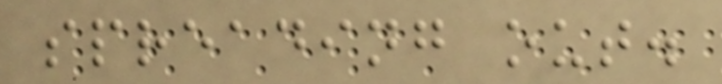spreading out.
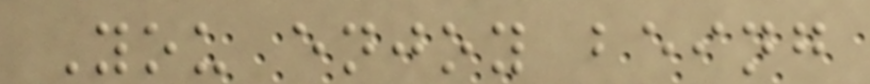You enjoy being
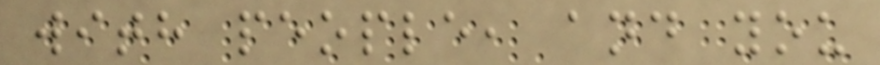with people, and you
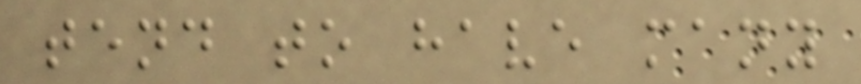tend to have many
